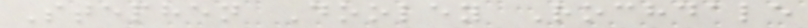Stephen Dooley Rochdale
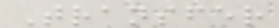Transfer
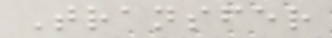Transfer
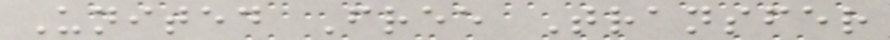United Free Transfer
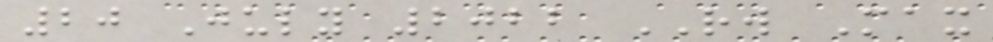20 July 2022 RW Max
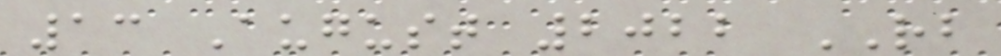13 August 2022 RB
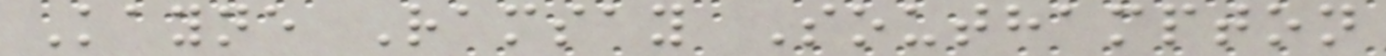Kayne Ramsay Southampton
